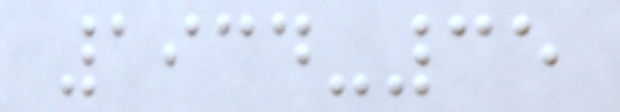1934-35
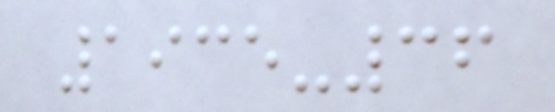1935-36
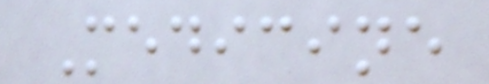Medicine
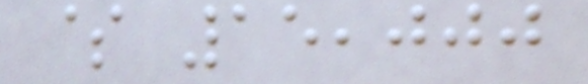$ 15,000
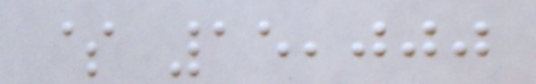$ 15,000
